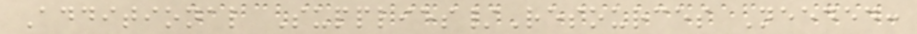Additional Supplies/Resources Needed:
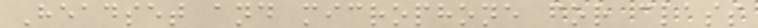Headset and microphone for class
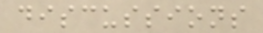discussions
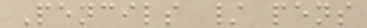Pencils / pens
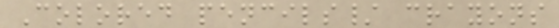Colored pencils/ crayons
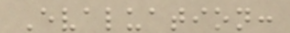Evaluation:
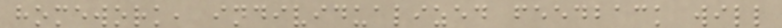homework, individualized feedback will
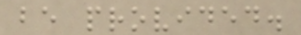be provided.
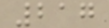217
